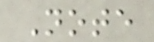Note
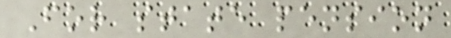For state pension
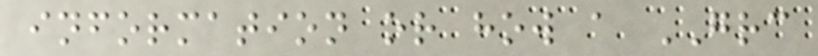information or how a GRC
